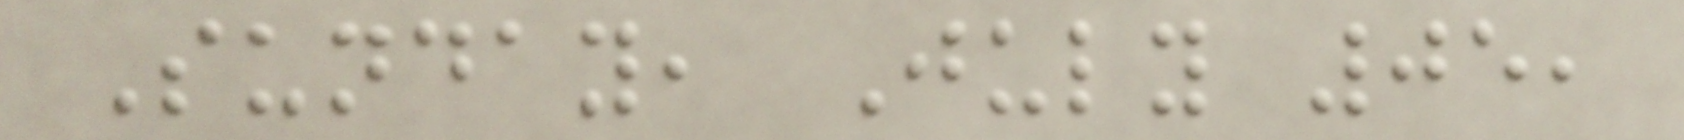Sunday, July 05,
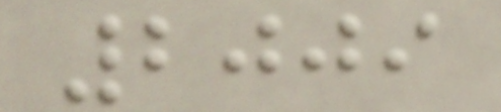2009
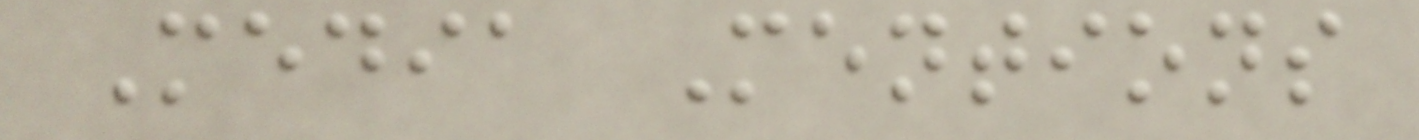Media Mentions
